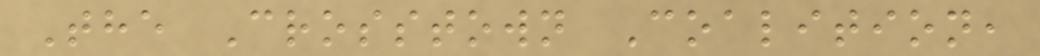The Crosstown Coalition,
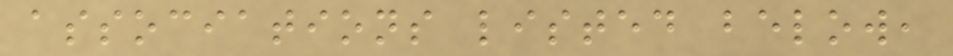associations listed below,
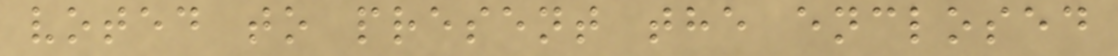voted to present the enclosed
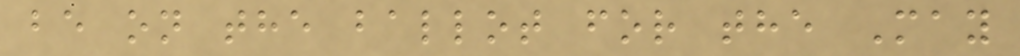be on the ballot for the May
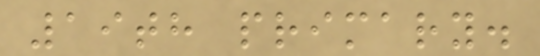19th primary.
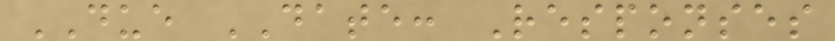DUE DATE: Responses
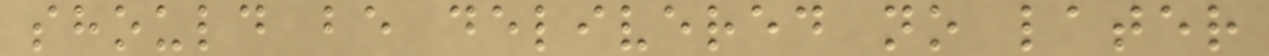should be delivered no later
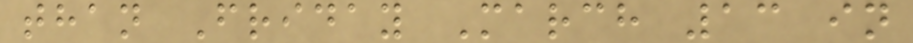than Friday March 13 in
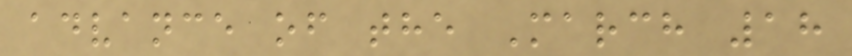advance of the March 18
